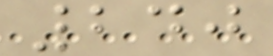240
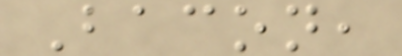Bacon,
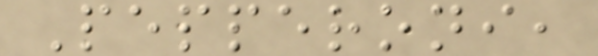Pepperoni,
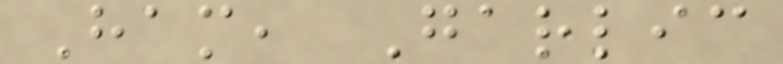Ham, Garlic
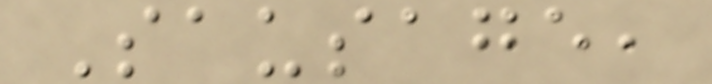Sausage,
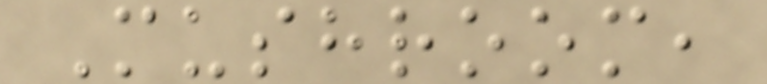Mushroom,
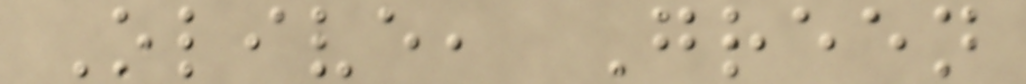Olive, Green
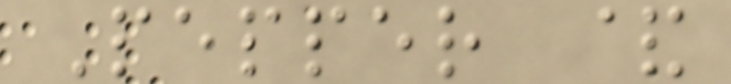Pepper &
